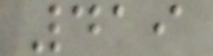419
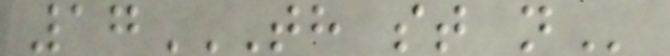17TH ST N
